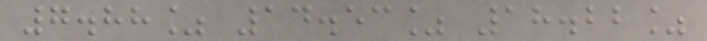7.88% 14.53% 18.22%
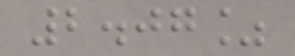2.07%
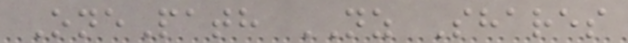OnePath NZ Shares
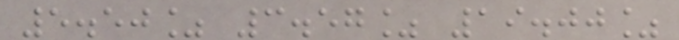5.50% 3.57% 19.00%
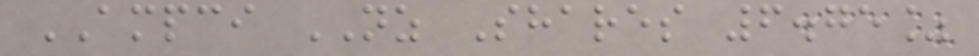AMPCI NZ Shares 6.75%
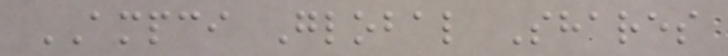AMPCI Global Shares
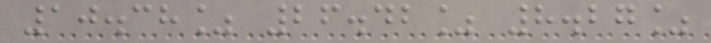10.38% 26.42% 8.27%
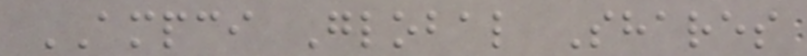AMPCI Global Shares
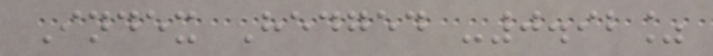Index Hedged -0.92%
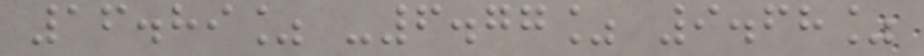16.89% -6.77% 9.68%
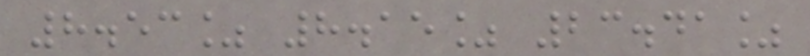8.53% 8.15% 23.41%
